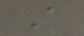A
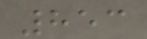853
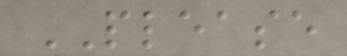PLEASE
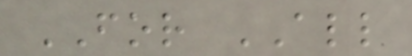FOR ALL
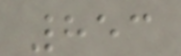853
